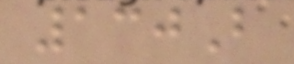130B
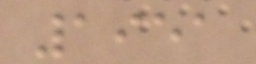1951
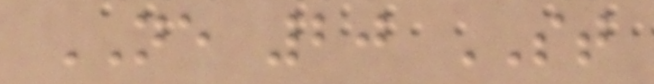NE 20 ST
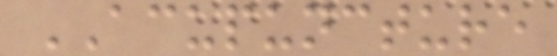ACUPUNCTURE
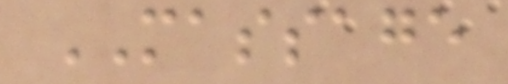MASSAGE
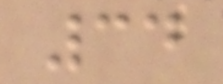34
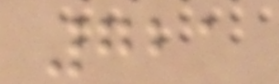721
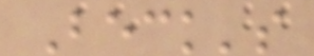Beck's
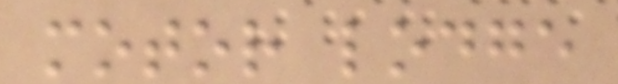motor lodge
